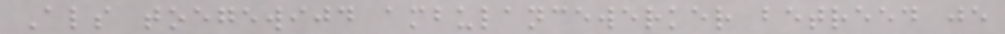Als toegewijd ambulancewerker betreed je
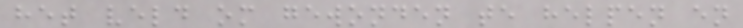het veld om gewonden te helpen en
